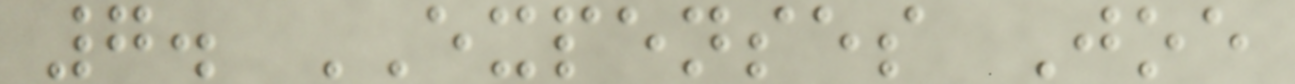7. EXPENSES Joe
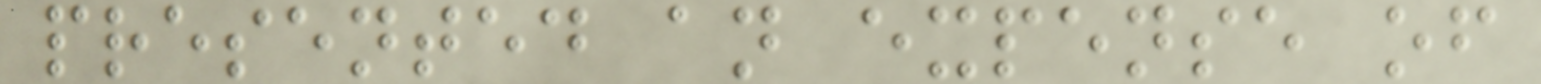presented an expense of
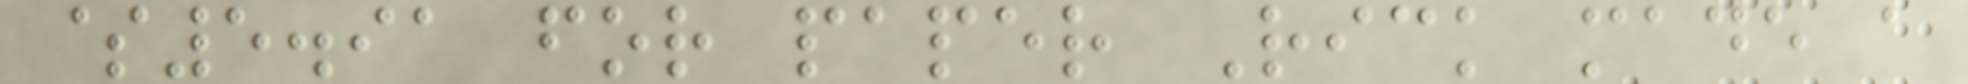$5.91 for paper Rick made a
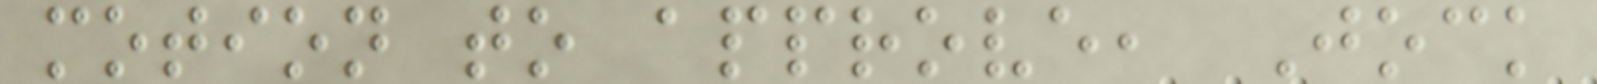motion to approve, Jock
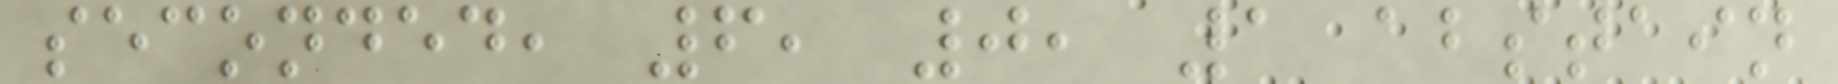seconded, 6, 0, 1 abstain
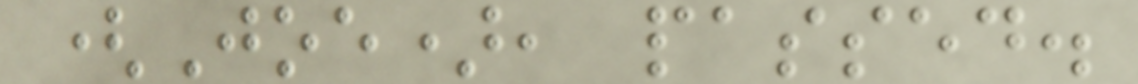(Joe), passed.
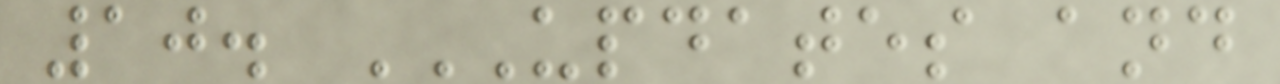10. UPDATES AND
